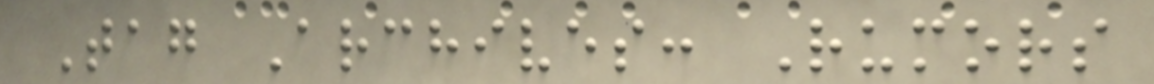Tag Archives: Rumors
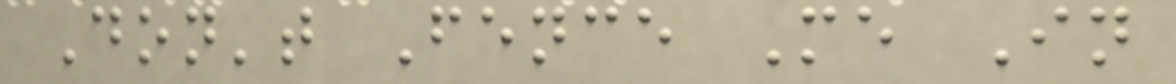Don't Fence Me In
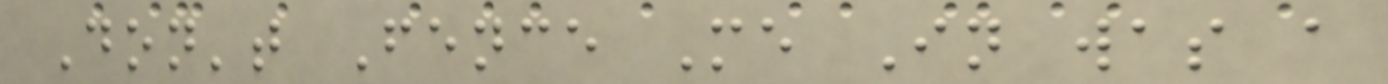Don't Fence Me In was a
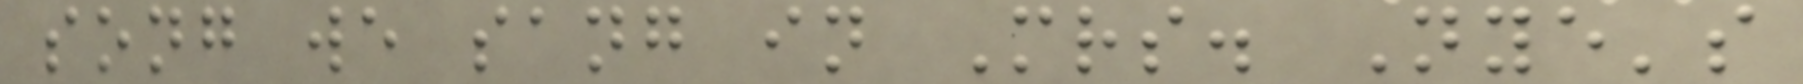song we sang in Mrs. Nye's
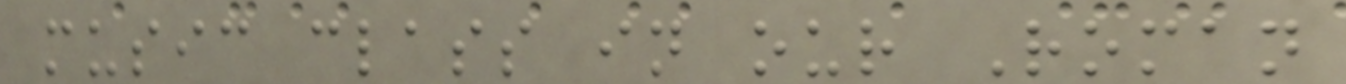music class in our Roman
